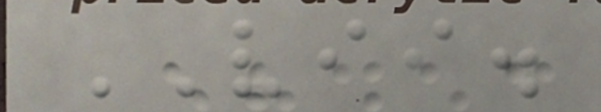VII.
